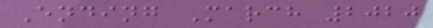Ending March 2020
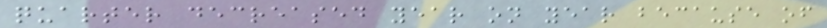quarter decreased year on year because of
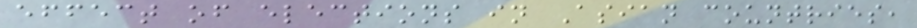effect of elections in Asian countries,
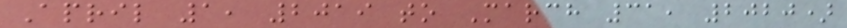April 1, 2019 to March 31, 2020)
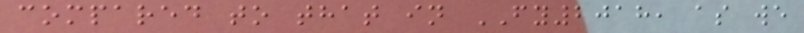compared to that in FY2018, as we
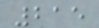215
